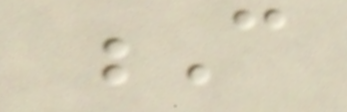C
